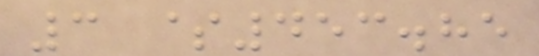3 $453.85
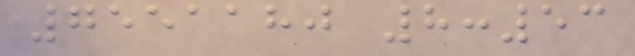7551180 8:53
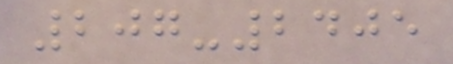207-2405
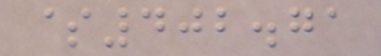$402.71
